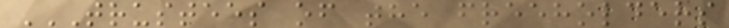TRUSTEES OF THE FREEHOLDERS
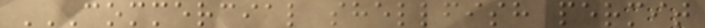COMMERCIAL SHELLFISH PERMIT
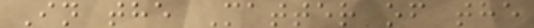In the Matter of the
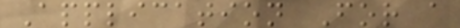Application For a
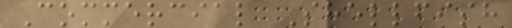Commercial Shellfish
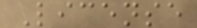License
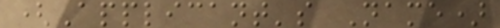(Applicant's Name)
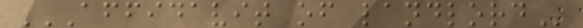AFFIDAVIT OF LANDLORD
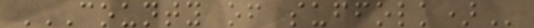COUNTY OF SUFFOLK)
